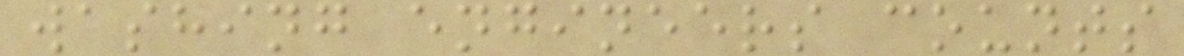washing engineers counts
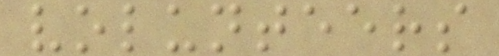volunteers
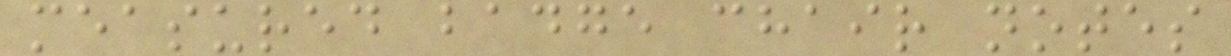measured badge chair notes
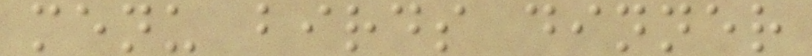menu birds dinner
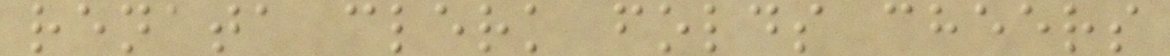renata clerk folds cheers
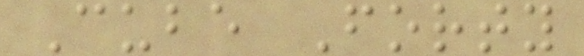Cube Forty
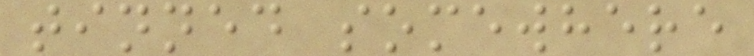tinned somewhere
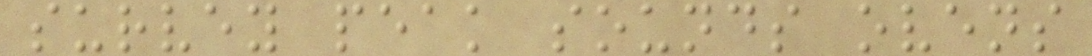survey peak sounds ovens
